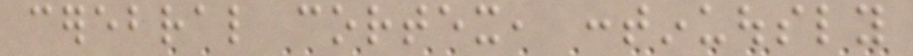cerebral cortex, continuously
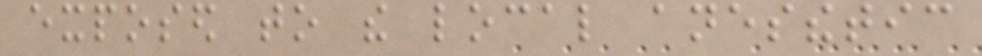exposed to the local anesthetic
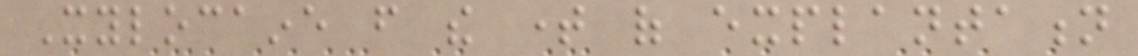Xylocaine from the time of explantation
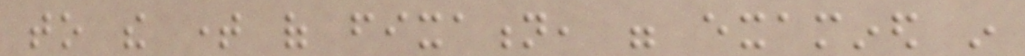to the time of fixation, were examined in
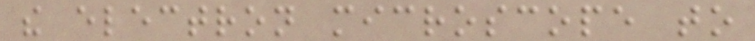the electron microscope to
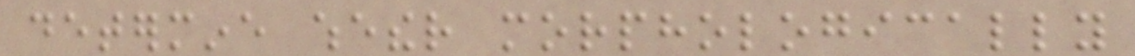determine whether morphologically
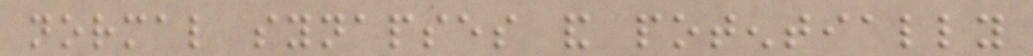normal synapses and potentially
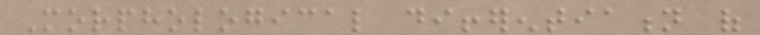Morphological differentiation of
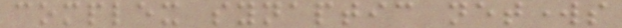complex synaptic networks
